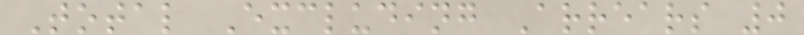Total Excluding Arrears 0
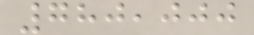780,000
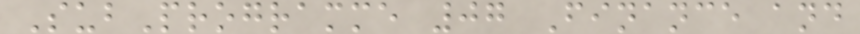SubProgramme 07 Finance and
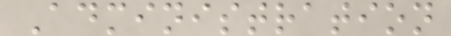Administration
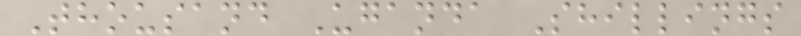Thousand Uganda Shillings
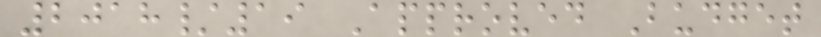2018/19 Approved Budget
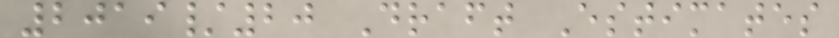2019/20 Draft Estimates
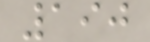190
